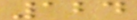124
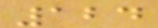124
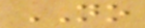NO
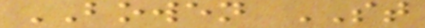BOWEN ST
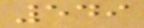549
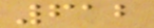612
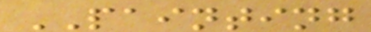PAINTING
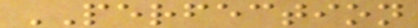PERFECTION
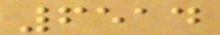6514
